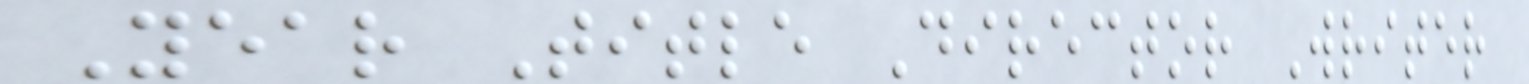Year Title Director Writer
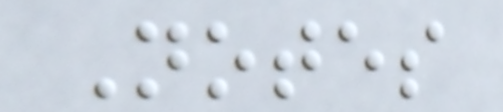Notes
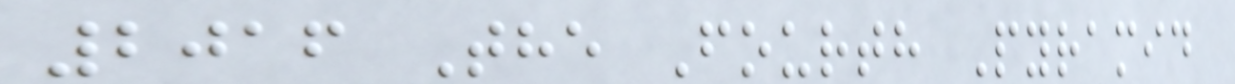2016 The Fourth Pyramid
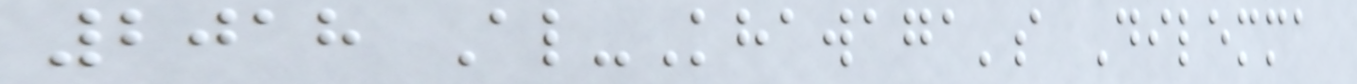2018 Al-Khawaga's Dilemma
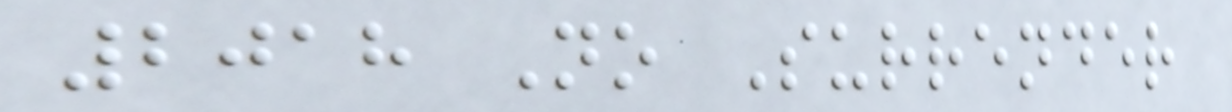2018 No Surrender
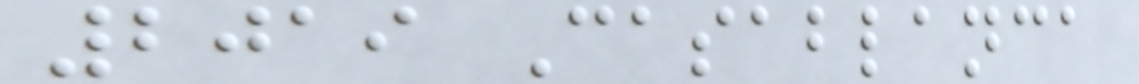2019 Casablanca
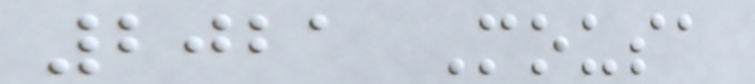2021 Mousa
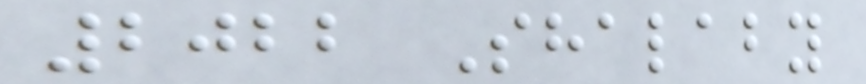2022 Shalaby
